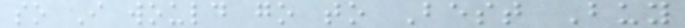so I would go to Best Buy
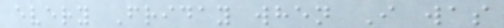every Friday when I was
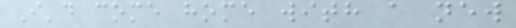I'd come home with a new
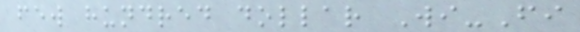few hundred dollar Wi-Fi
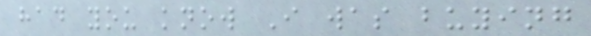had you know I was buying
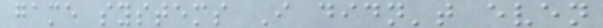game systems I didn't even
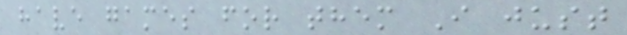have games for them I just
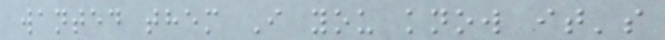wanted them I you know it's
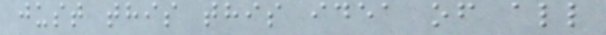just this this idea of all
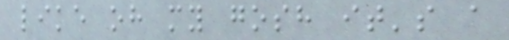like oh my gosh it's a
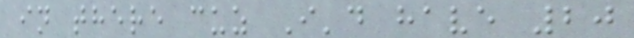in there cuz I'd have 20
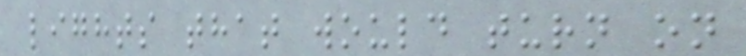lights that would turn on
